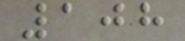108
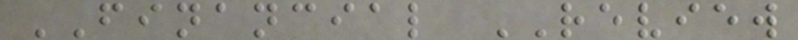FINANCIAL REVIEW
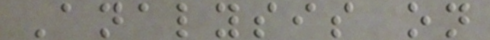Analysis on
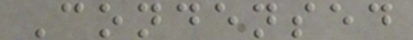Condensed
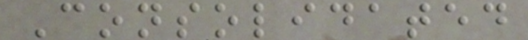Consolidated
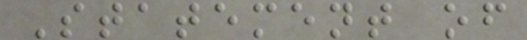Statement of
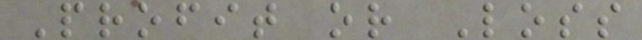Profit or Loss
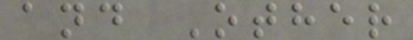and Other
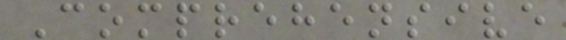Comprehensive
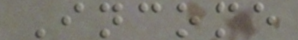Income
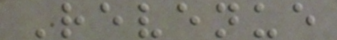Revenue
